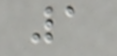1
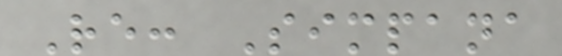Re: Simpana
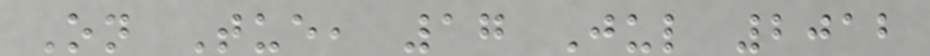On Tue, 17 Jul 2012
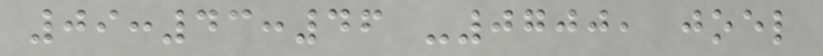09:43:46 -0700, joel
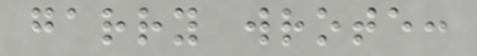garry wrote:
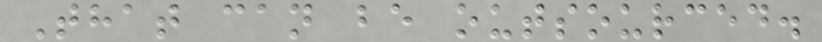That can be outsourced.
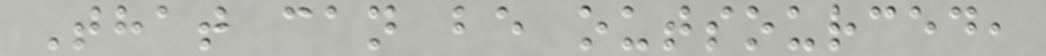That can be outsourced,
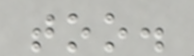too.
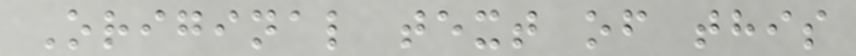Original text of this
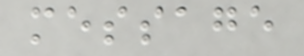message
